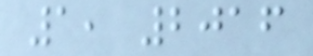1, 2016
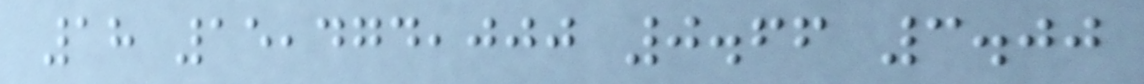18 15,474,000 0.66 3.00
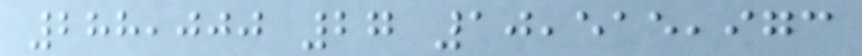288,000 27 10,515,973
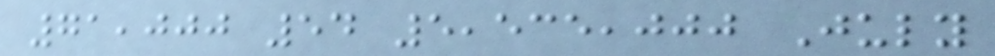71,000 54 5,535,000 July
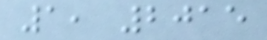1, 2015
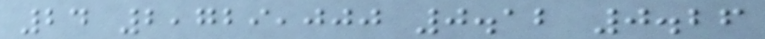24 2,729,000 0.12 0.26
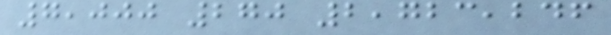7,000 270 2,723,246
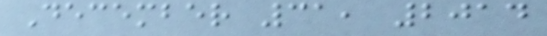December 31, 2014
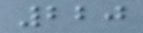220
